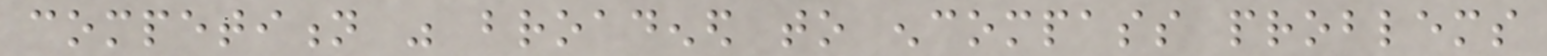competition was broadened to encompass problems
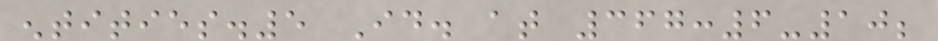entities.5 Id. at 367:6-10;
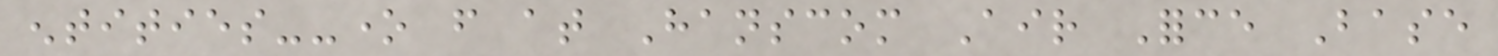entities--one from at Hanscom Air Force Base
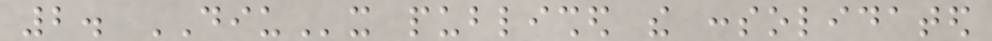2. DIUx published the consolidated
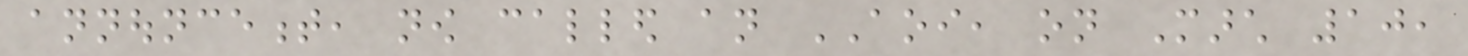announcement, now called an AOI, on March 10,
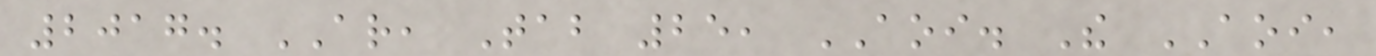2017. AR, Tab 25, AOI. The AOI,
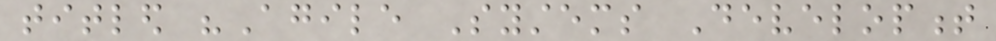titled "Agile Systems Development
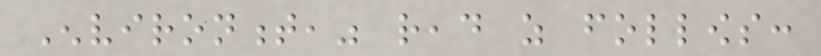Environment," read as follows:
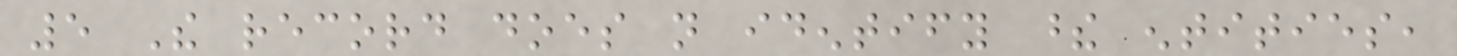5 The record does not identify these entities,
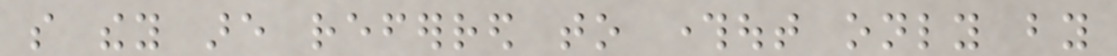so they are referred to throughout only by
